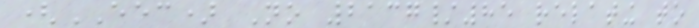(EEC) No 2137/85 relating to
